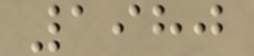1980
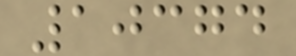10374
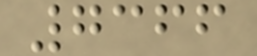7366
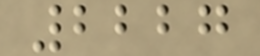2227
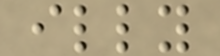illy
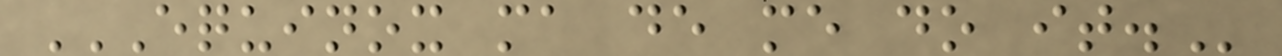EQUINOX MA DE ME DO IT.
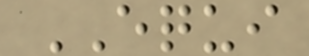EQUI
